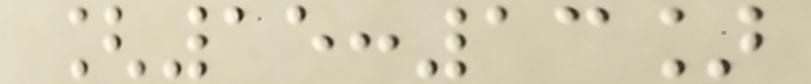[15:13]
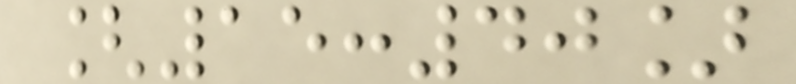[15:40]
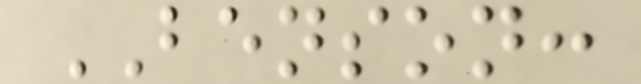BENSON:
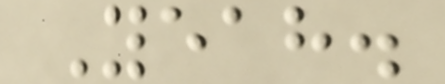Yeah.
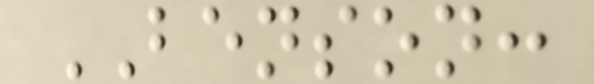BENSON:
